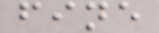fine
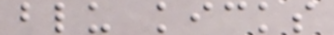blu kicks
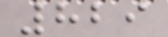829
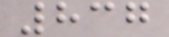837
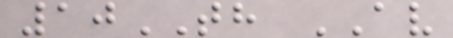10TH AV
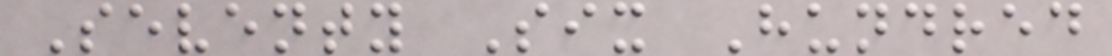Seventy Six Hundred
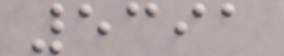5391
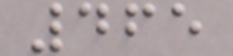465
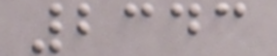2343
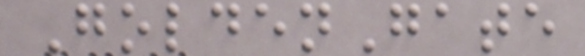GoldenGate
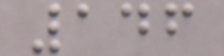146
